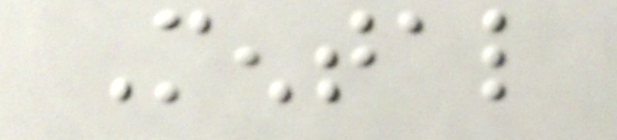Mental
